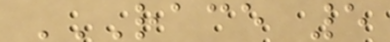RACE 5
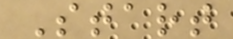Start
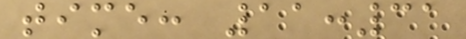time: 11:31
